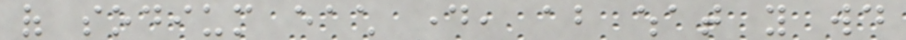of sodium each day, about what you would
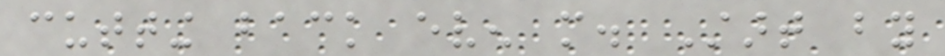cutting back even more. Start by
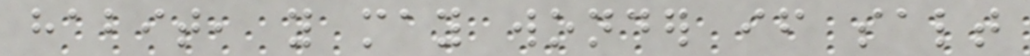habit, you may wonder if salt
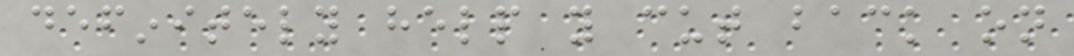definitely help you cut back on
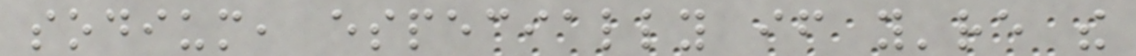sodium, especially if you're the
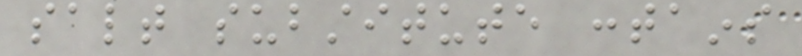salt substitute contains
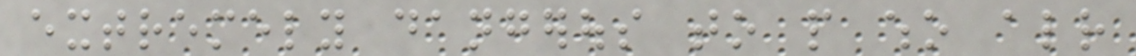extremely dangerous to people who already
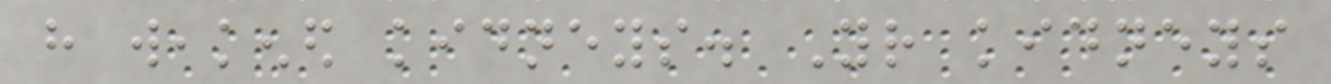have weakened kidneys. Your kidneys
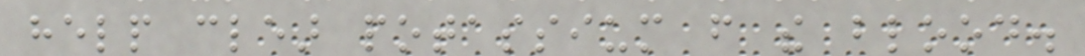help clear potassium from the blood.
